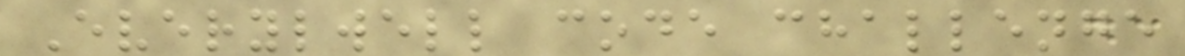Everylwell code challenge
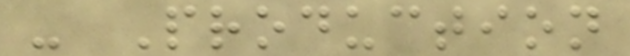- Production
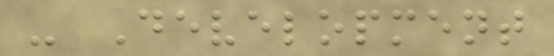- Development
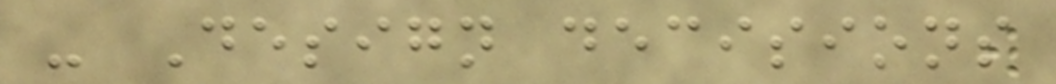- Design decisions
